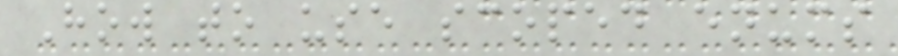How to use scoped enums
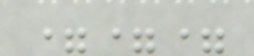===
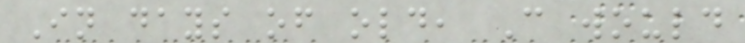In days of old, C would
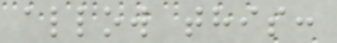allow this:
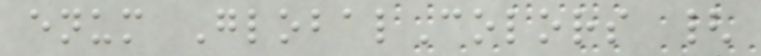enum GlobalColors {
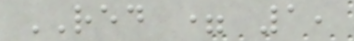RED = 1,
